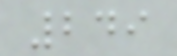249
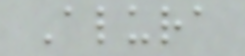Alura
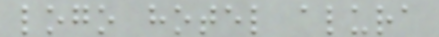logo hotel alura
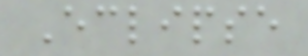Eclipse
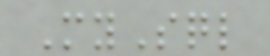MySql
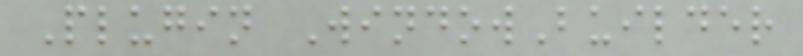Plugin WindowBuilder
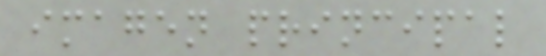imagen principal
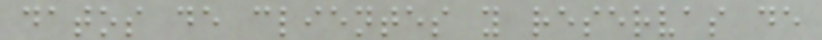datos de clientes y reservas de
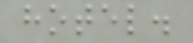hotel.
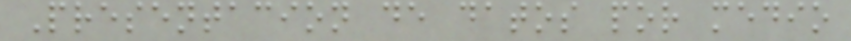Presentacion de datos por medio
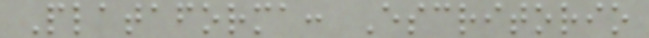Plataforma: Escritorio
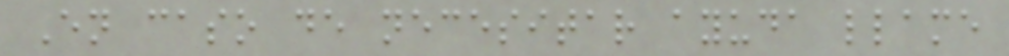En caso de necesitar ayuda llame
